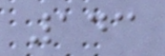143
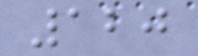120
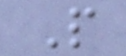P
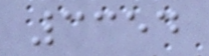3354
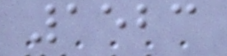1523
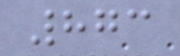873
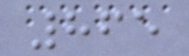865
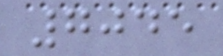7045
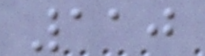110
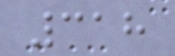318
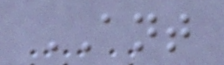ANT
